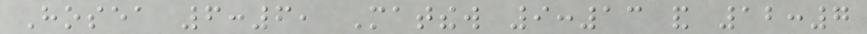Hosea 6:6, Matthew 9:13 and 12:7
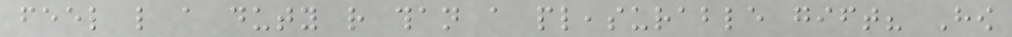feel like a duty rather than a pleasurable gift? How
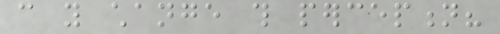can you change this perception?
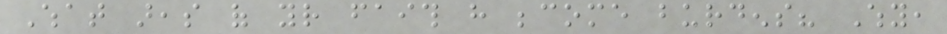What areas of your faith have become burdens? Why,
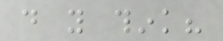do you think?
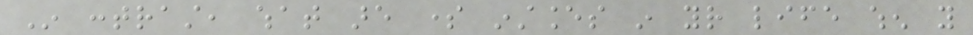In contrast, what are some instances in your life when you
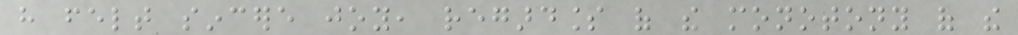have felt sincere joy, regardless of the monotony of the
